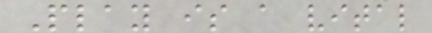Play is a vital
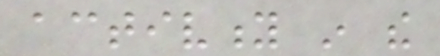activity in the
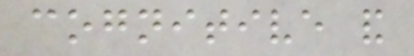cognitive and
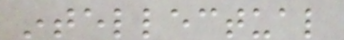intellectual
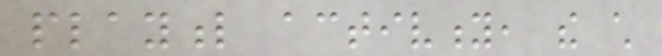playful activity, the child
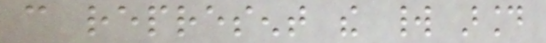can represent the world around
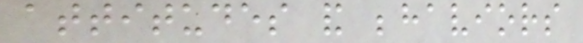attitudes and behaviors
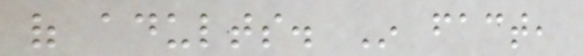of adults. In fact,
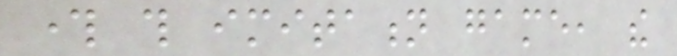through this imitation game, the
